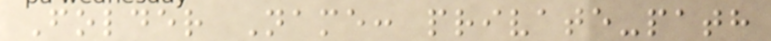Folder Name: private-path
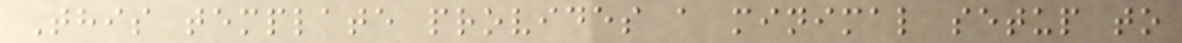This template provides a minimal setup to
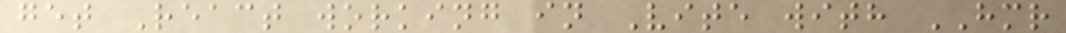get React working in Vite with HMR
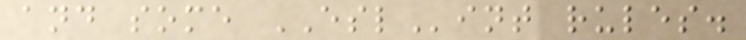and some ESLint rules.
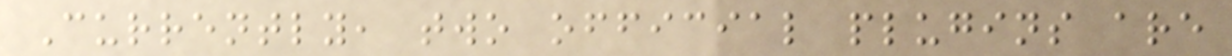Currently, two official plugins are
